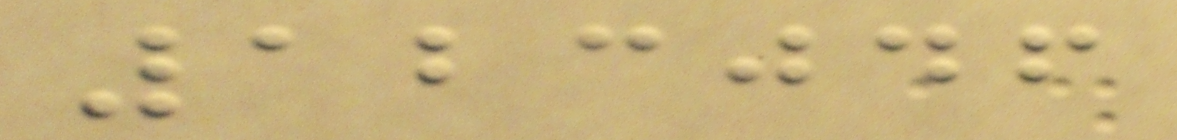123046
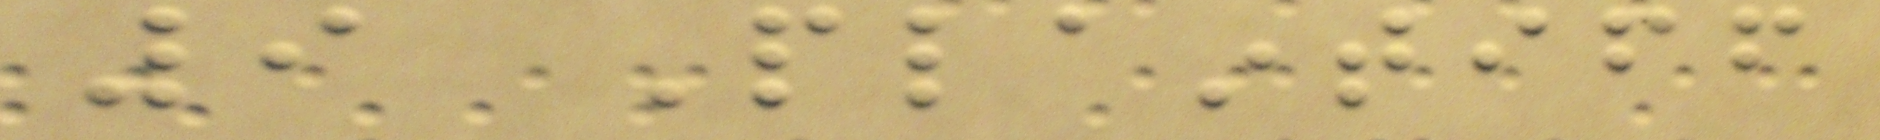9 Plaintiff
